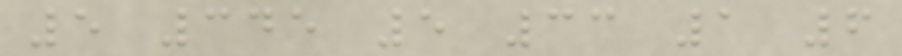5 345 5 33 1 6
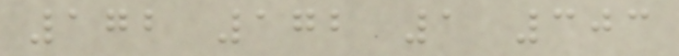172 172 1 303
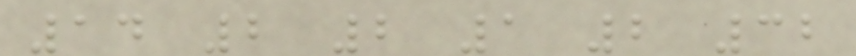14 2 2 1 2 32
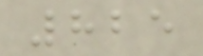825
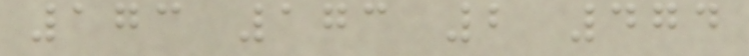173 173 2 474
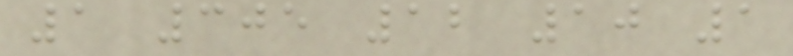1 305 12 10 1
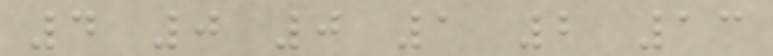4 0 0 1 2 13
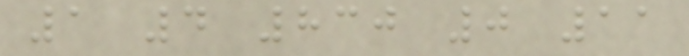1 4 830 0 11
